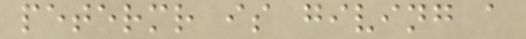petermr is giving a
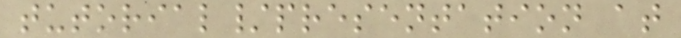tutorial/presentation at
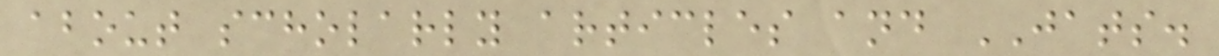about scholarly articles and JATS.
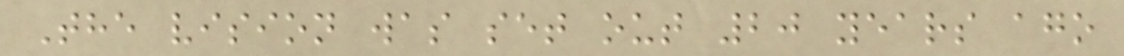The vision was set out 20 years ago
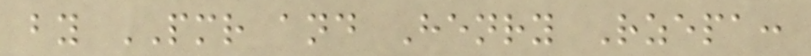by PMR and Henry Rzepa:
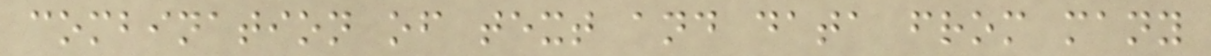combination of text and data from many
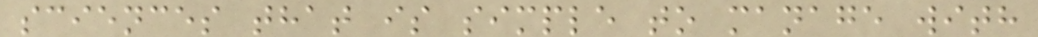sciences that is simple to manage with
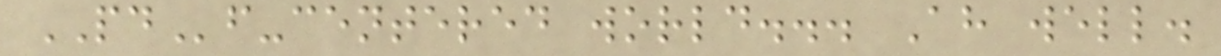PDf-centered world... Ah well.
